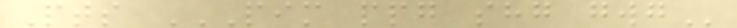Pts PIM PPG SHG GWG
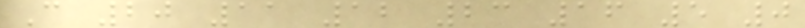C 20 11 12 23 16 5 0
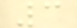3
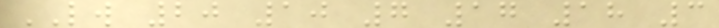LW 20 10 7 17 18 3
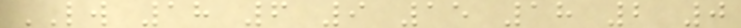LW 18 6 9 15 18 2 0
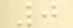0
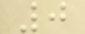0
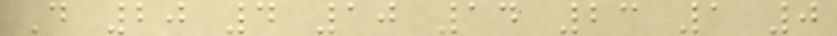D 20 4 10 14 23 1 0
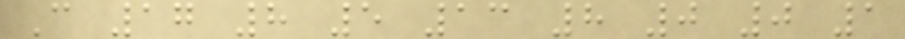C 17 8 5 13 8 0 0 1
